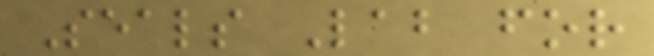Seals Lab for
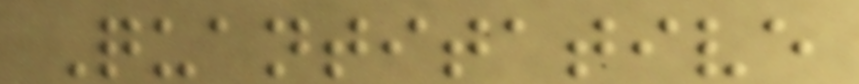Quantitative
